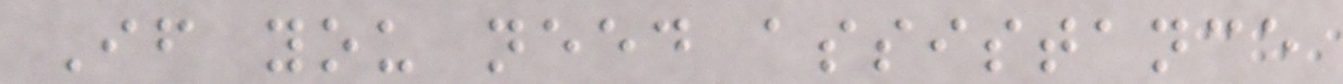If you need assistance
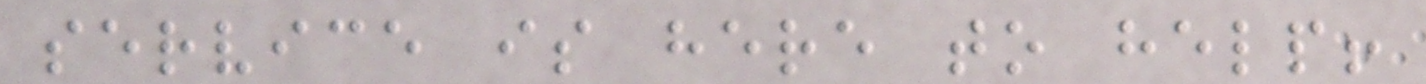service is here to help!
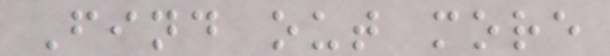Find out more
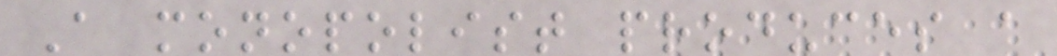A monopolist produces a
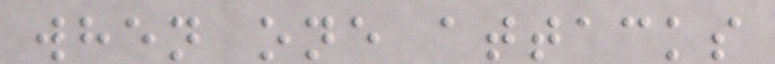when one attacks
